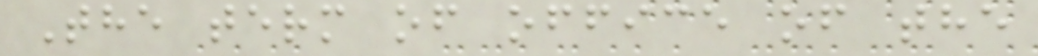The term of office of the
